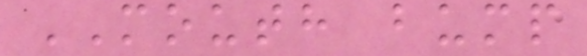MOUTH bump
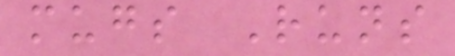mugs Runs
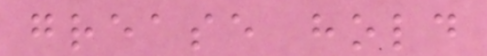grease hold
